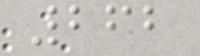262
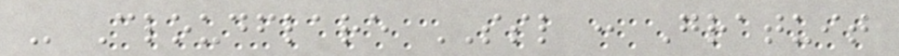- Cloudflare SSL : Gratuit
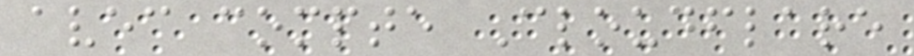avec compte Cloudflare
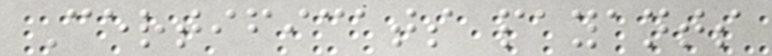Certificats payants
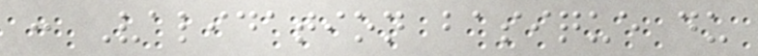: Validation basique du
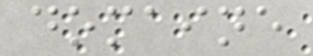domaine
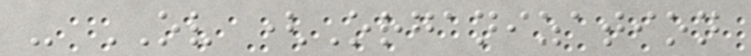- OV (Organization
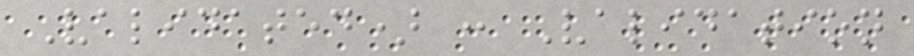Validated) : Validation
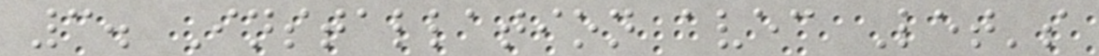3. Installation avec Let's
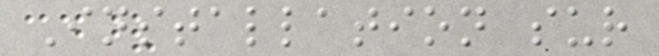Installation sur
